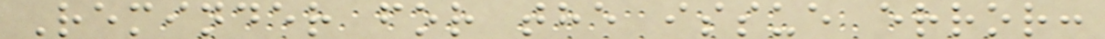Reminder for the issue error:
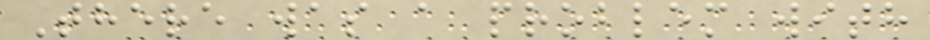There was a problem with
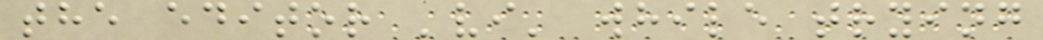the editor 'vi' while trying
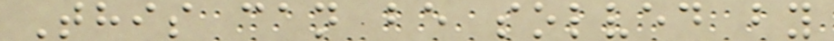This can be solved by
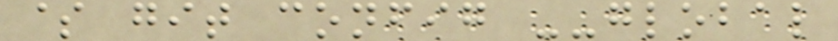$ git config --global
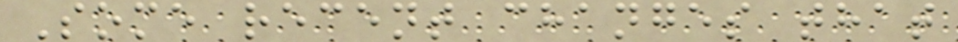Some recent changes that
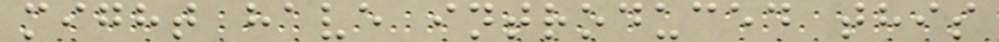might have introduced this
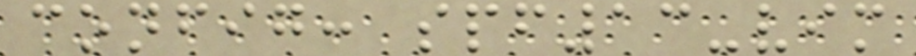config: spf13-vim
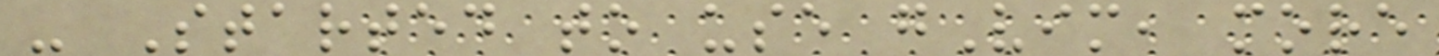- Started to use gVim, more
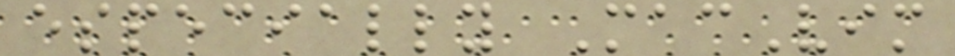especially MacVim
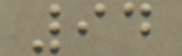94
